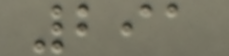291
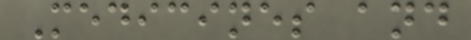Medicines and
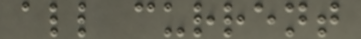all current
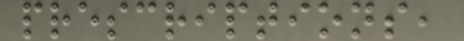prescriptions,
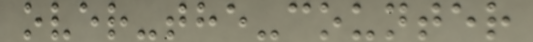over-the-counter
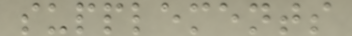supplements
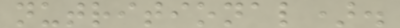nutritional).
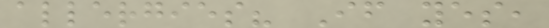allergies? If yes,
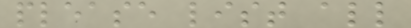please list all
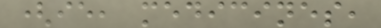(ie, medicines,
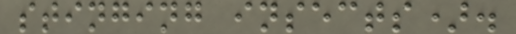stinging insects).
